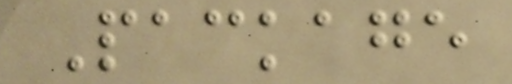Package
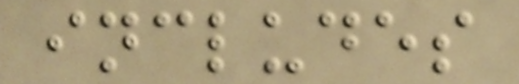includes
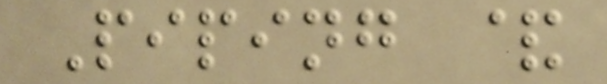Piping &
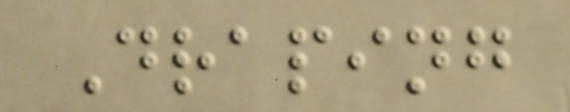Draping
